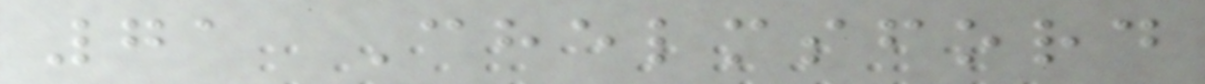71 Chelmsford
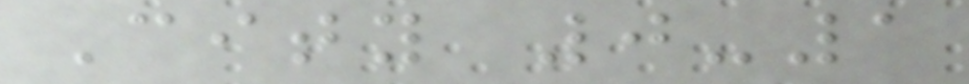City 0-1
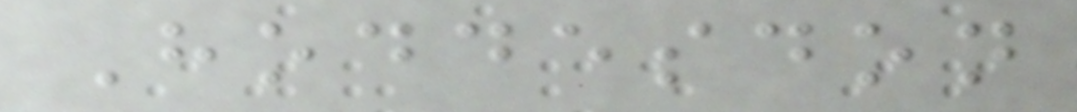Hoddesdon
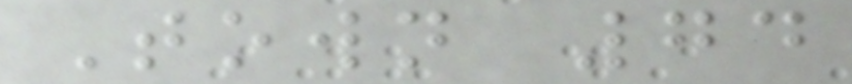Town 74
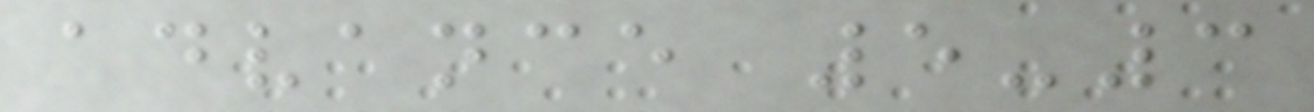advance 5-3
